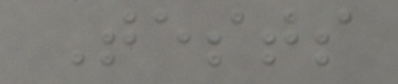Tests
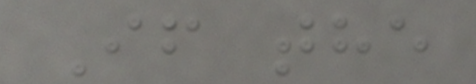If the
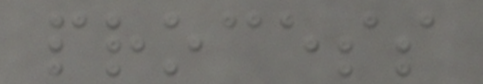process
